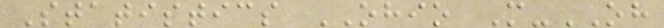Statistics OHIO M-OH
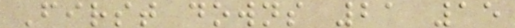First downs 21 15
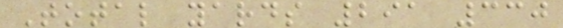Total yards 291 330
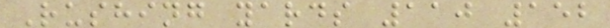Rushing yards 110 152
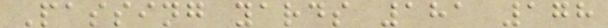Passing yards 181 178
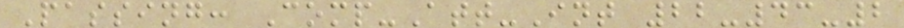Passing: Comp-Att-Int 22-43-2
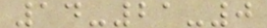14-21-0
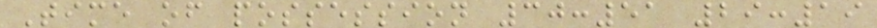Time of possession 30:51 29:19
